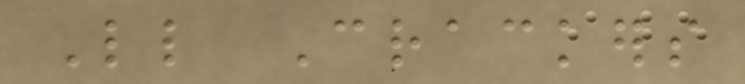Little Crackers
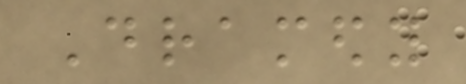Dramedy
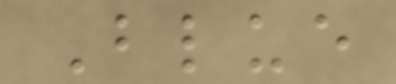Blue
